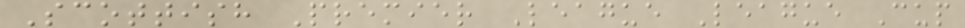Scottish Premier League League Cup
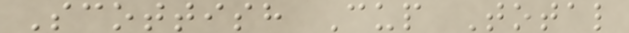Scottish Cup Total
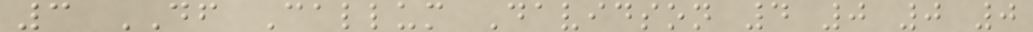3 DF Callum Davidson 4 0 0 0
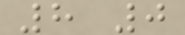8 0
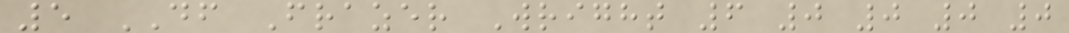5 DF Frazer Wright 6 0 0 0 0
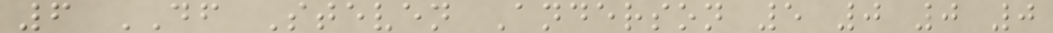6 DF Steven Anderson 5 0 0 0
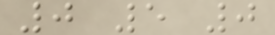0 5 0
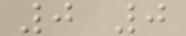0 0
